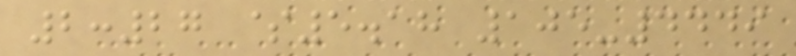2:27 $5.18 105-4449
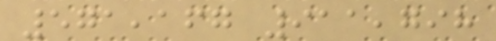571,167 911,798
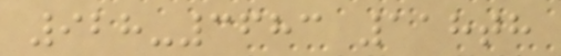928-3683 118th
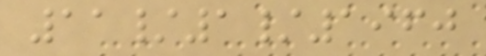11/1/1960
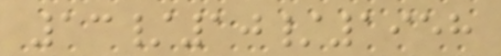13/10/1958
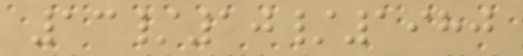13/10/1980
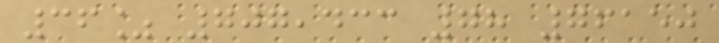36% 707,433 78 76150
